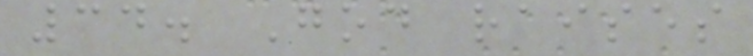34. God raises
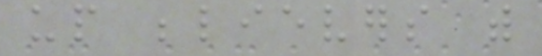up believers with
